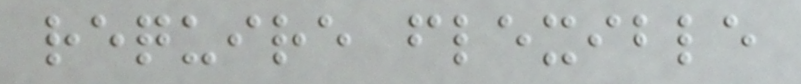require flexible
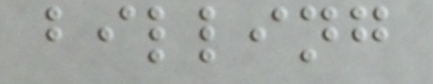billing
